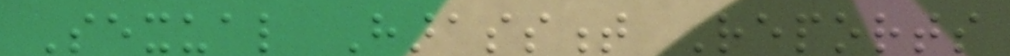Sexual Harassment Reports
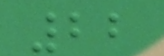22
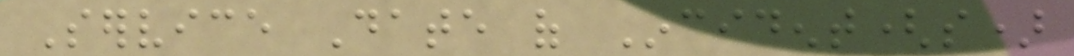Service Date of Incident(s)
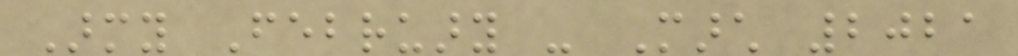Army February - March 2021
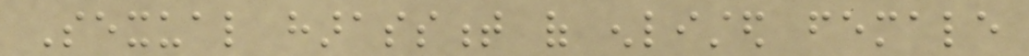Sexual harassment of enlisted female
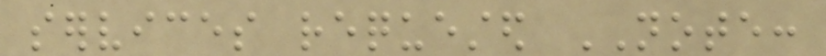services requested NOTE:
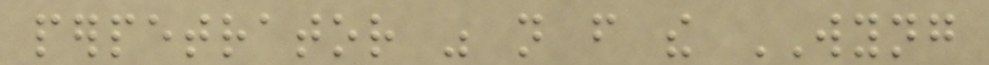perpetrator was not from the WYNG
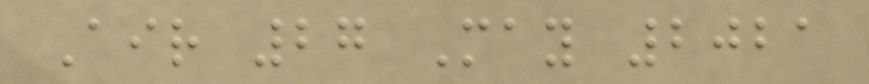Air 27 May 2021
